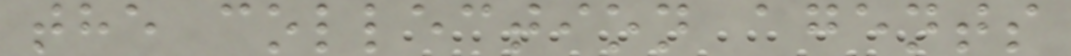the collection agents
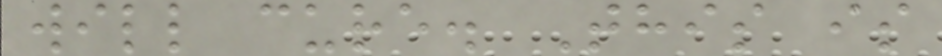will cure. This is
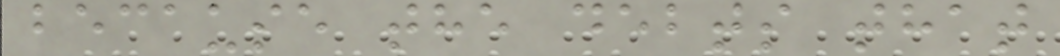because the debts that
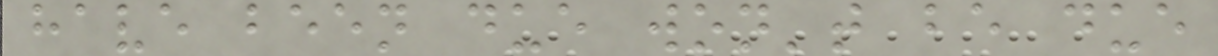have been due won't be due
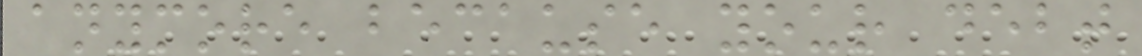anymore because your debt
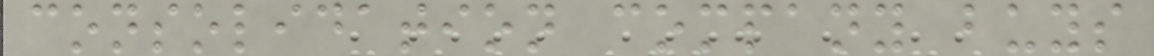consolidation company buys
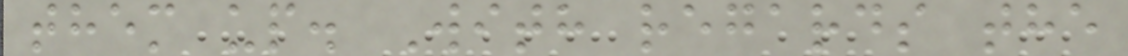them up. With regards the
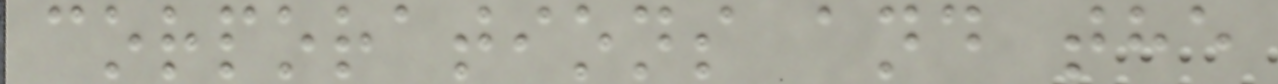corporations and the
